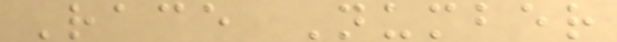Race Number
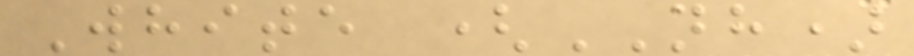White (NH)
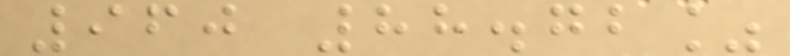960 88.72%
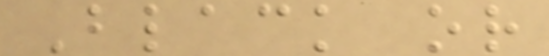Black or
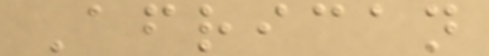African
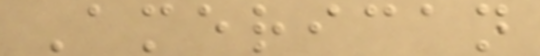American
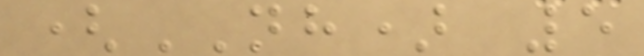(NH) 5
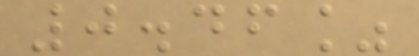0.46%
